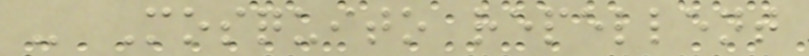- Mosquito repellent
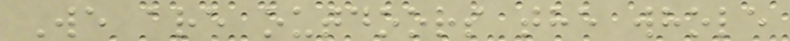We are outdoors the whole
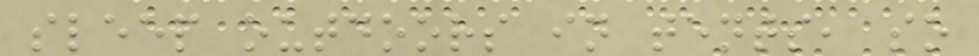sleep outdoors in tents, so
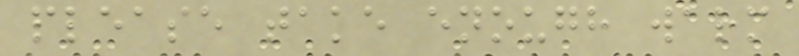please take enough warm
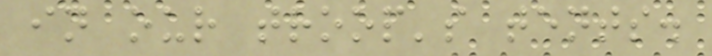in our troop's tents.
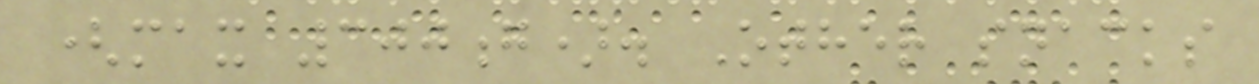(max 300g). Other snacks
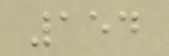154
